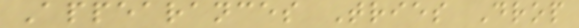Appearances Tries Drop
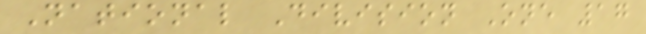National Division One 17
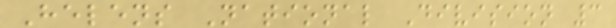Helens National Division 3
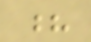?
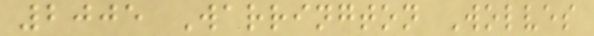2005 Warrington Wolves
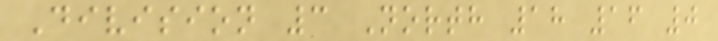Division 3 North 18 16 0
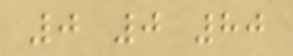0 0 80
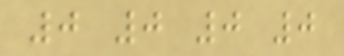0 0 0 0
